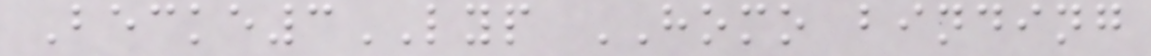Becke3LYP HOMO binding
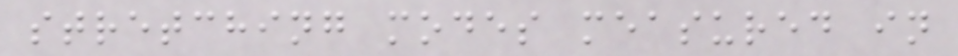stretching modes measured in
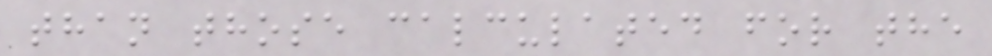than those calculated for the
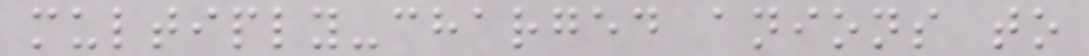multiply-charged anions to
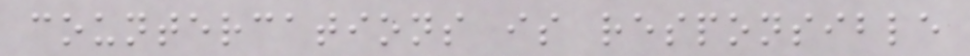countercations is responsible
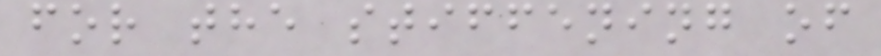for the stiffening of
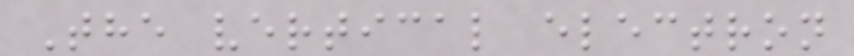The vertical electron
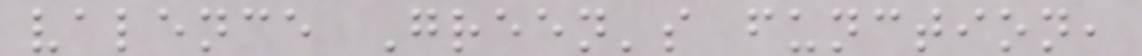valence Green's function,
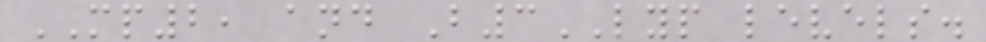MP2, and B3LYP levels.
